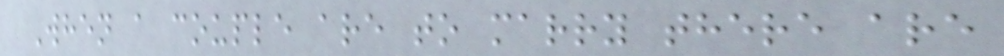When a couple are to marry there are
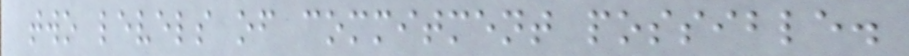two levels of commitment possible.
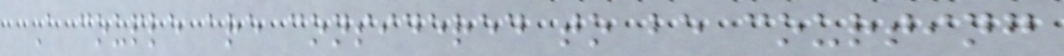A couple are considered to be courting
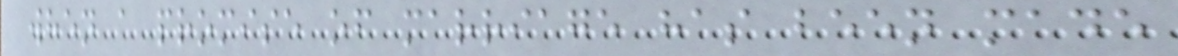when a promise of marriage has been made
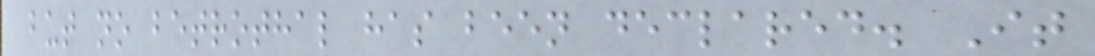but no betrothal has been declared. It
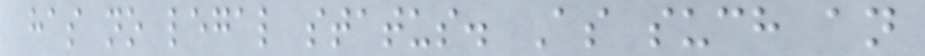has no legal status. As such an
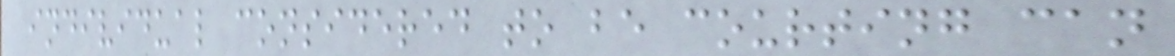individual considered to be courting can
